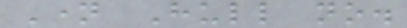Name Hull no.
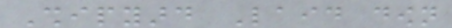Shipyard Laid down
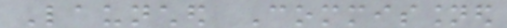Launched Commissioned
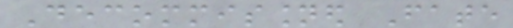Decommissioned Fate
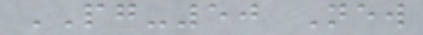PG-50 New
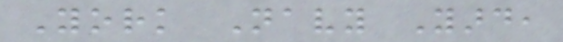York Navy Yard,
